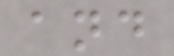and
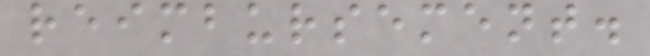reimbursement.
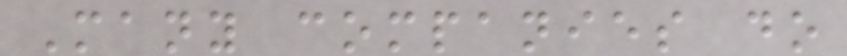Many companies do
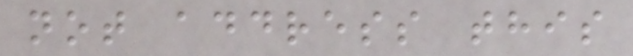not address this
